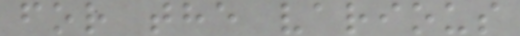for the various
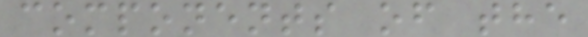components of the
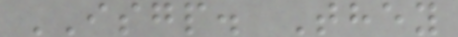ISGP. They
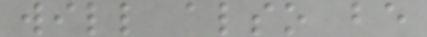will also be
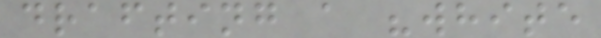drafting a "white
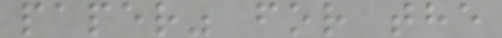paper" for the
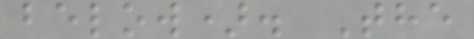below). The
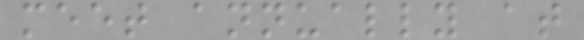meet annually at
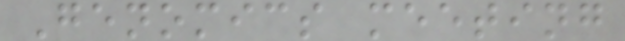Genomics meeting
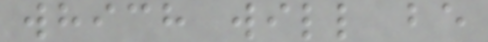which will be
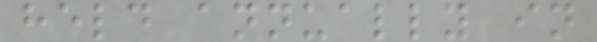held annually in
